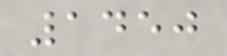1450
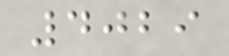4029
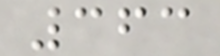363
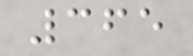365
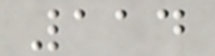114
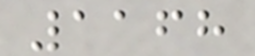1168
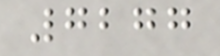7277
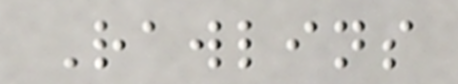Rawlins
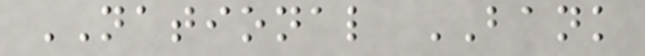NATIONAL BANK
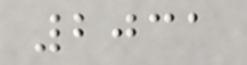2031
